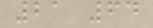21 64
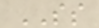SS
